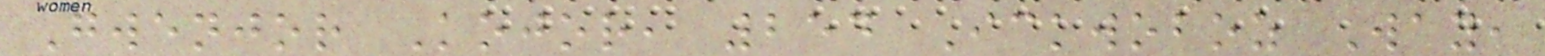Gwenjor Kojor, 254 Ickwoboz Way,
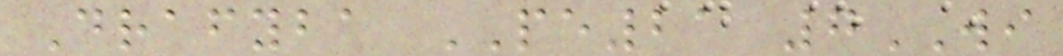Drafyba PE21 7WI
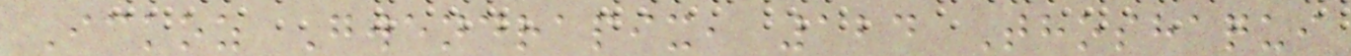Ickoz Gwendrapix, 124 Thoshaqui
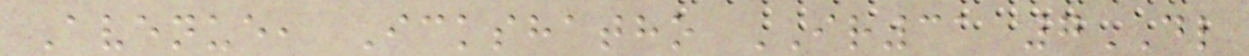Avenue, Ickshatho IR31 7DL
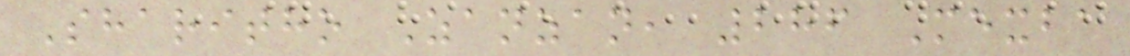Sharitho Zanzan, 286 Mexba
